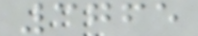3765
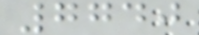7740
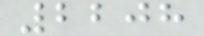2208
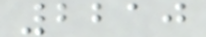2210
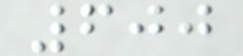600
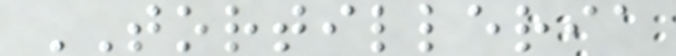TORTILLERIA
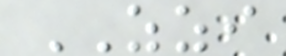ZZI
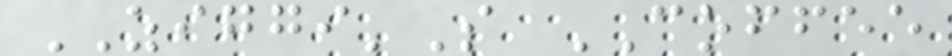ZIGGI'S COFFEE
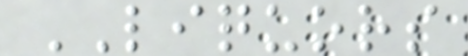LIQUORS
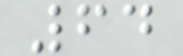64
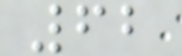62
